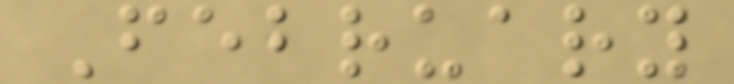February
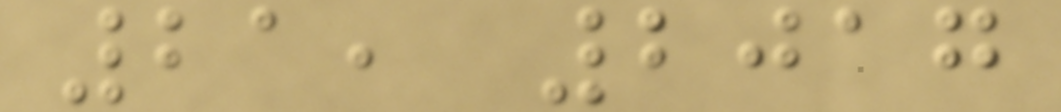21, 2017
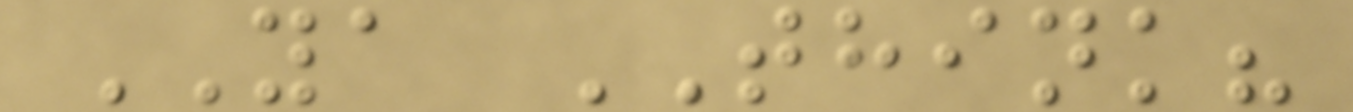YA THINK?
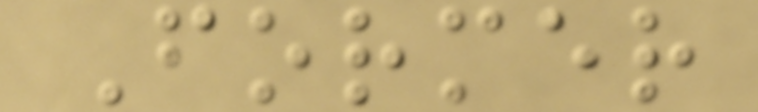Former
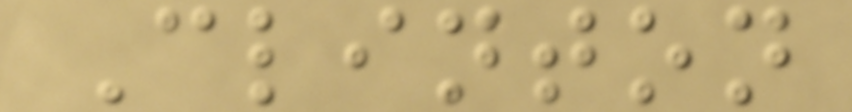Clinton
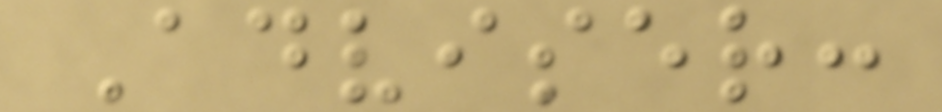Adviser:
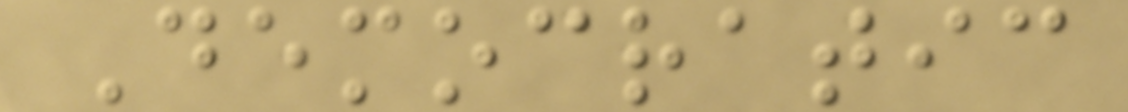Democratic
